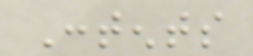Contents
